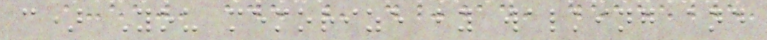c) You memorize by walking and
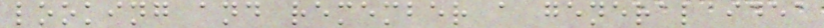looking and remember a general idea
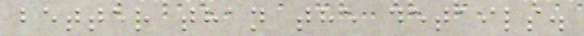better than the details.
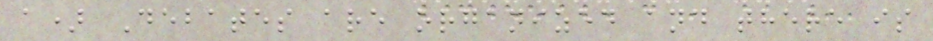a) Debates are organized and there is
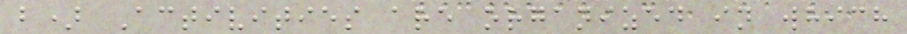b) Activities are organized in which
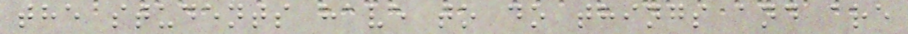the students have to do things and are
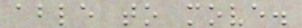able to move.
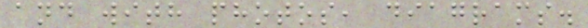and with photos, diagrams.
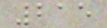215
